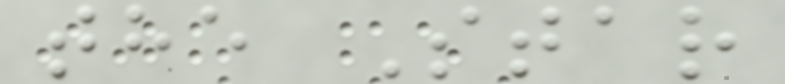the Star
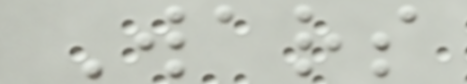Wars
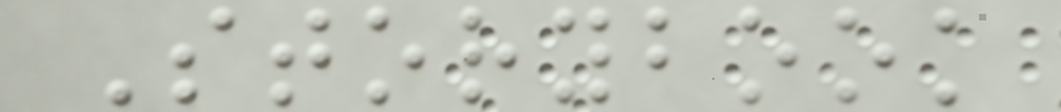Storybook
